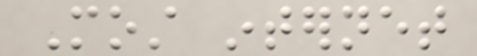Most internet
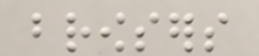browsers
